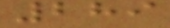289
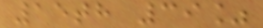15th 39%
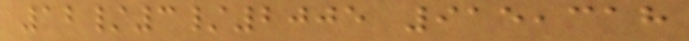12/3/2005 915,318
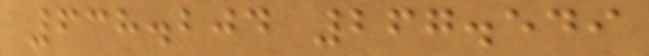638.204 267.549
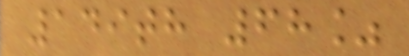149th 68%
